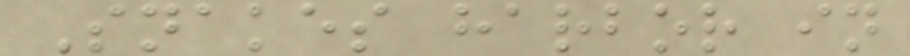Snakes harbor in
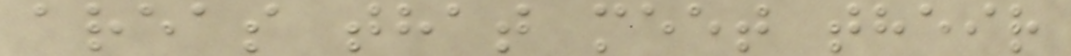areas that meet their
